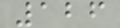126
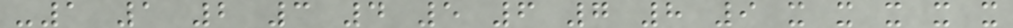-1 1 2 3 4 5 6 7 8 9 x x x x x
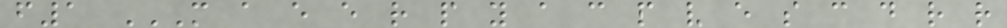f1 M A E E R P Y A C P V E S C D R R
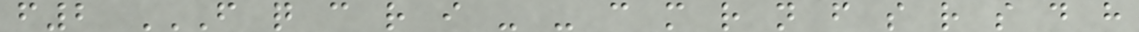f2 F Q C R I - - C M R N F S R S D H
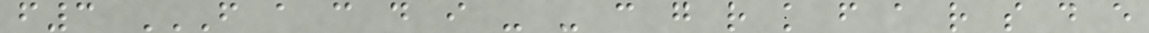f3 F A C D I - - C G R K F A R S D E
